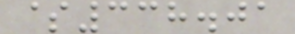$338.01
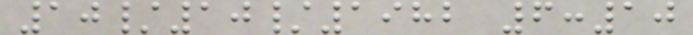10/10/1982 6:10
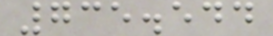735.544
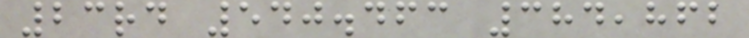23rd 540.463 384,862
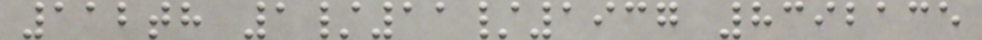112th 1/11/1937 8392135
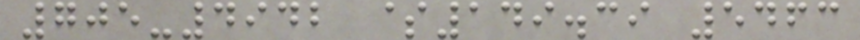705-4942 $149.39 5463
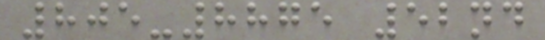805-8875 52nd
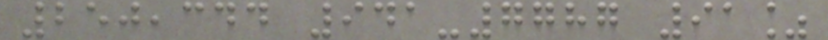250,344 941-7787 91%
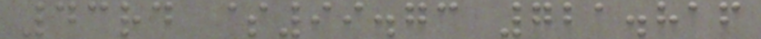43rd $99.73 721.816
